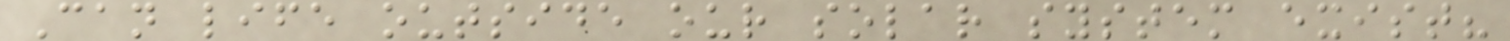Can life outside our solar system exist?
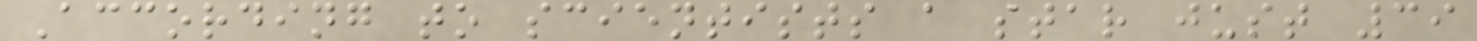According to scientists a star just 39
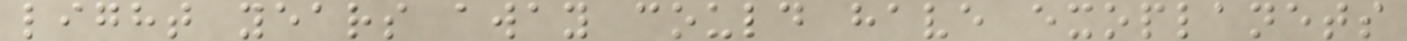light years away could have exoplanets
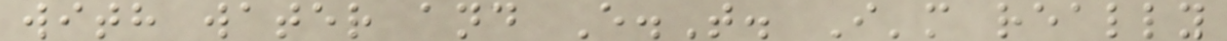with water and E.T. I'm really
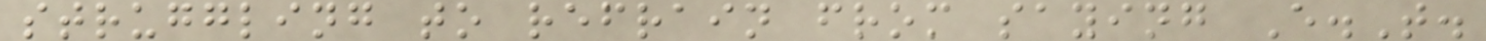struggling to refrain from saying E.T.
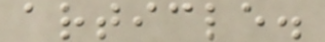article.
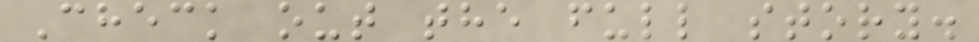Check out the full story.
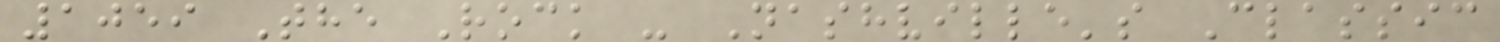1059 The Rock - Nashville's Classic
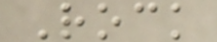Rock
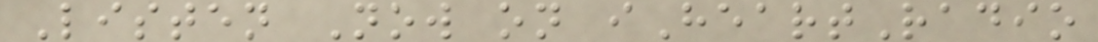Listen Now on iHeartRadio
